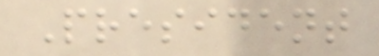President
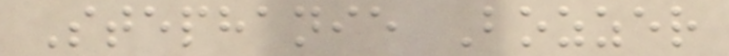Stephanie Bozzer
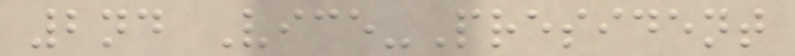2nd Vice-President
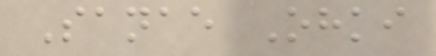Sanae Ohki
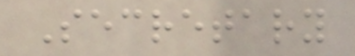Secretary
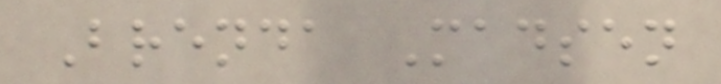Brenda Madsen
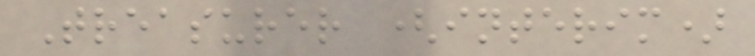Treasurer (interim)
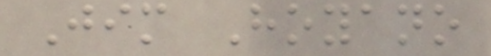Jim Hoyano
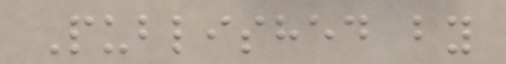Published by
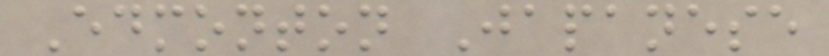Edmonton Japanese
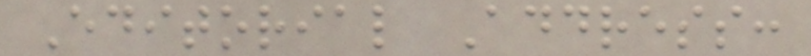Editorial Address:
